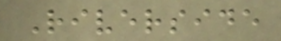Riverside
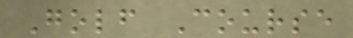Golf Course
